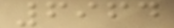6964
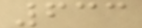633
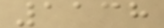1138
